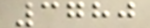3780
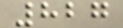827
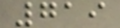719
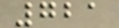721
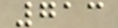713
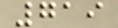719
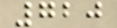720
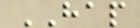HAP
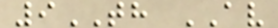9TH AV
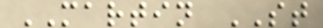MARTIN ST
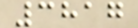3817
